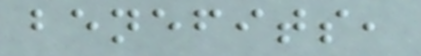benefits,
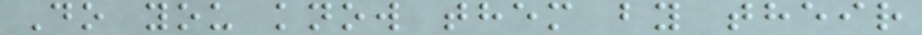Do you know them by their
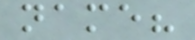name?
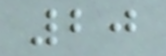20
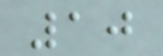10
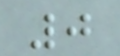0
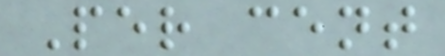Per cent
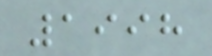1998
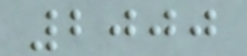2000
